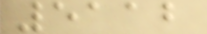5112
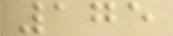175
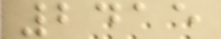2415
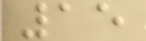15
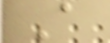A
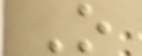O
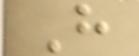H
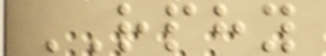RPHY
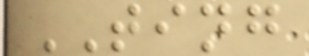TING
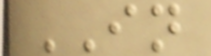IN
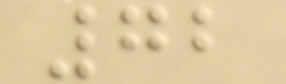72
